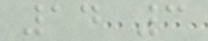14 3
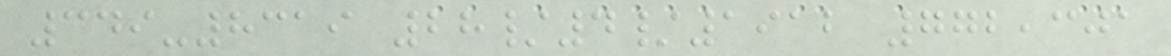349-8319 28/4/1912 772,301
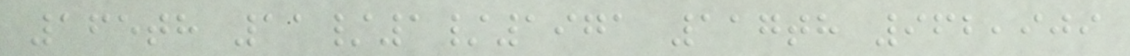165th 11/1/1971 117th 962,909
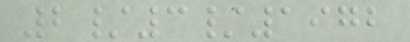2/3/1972
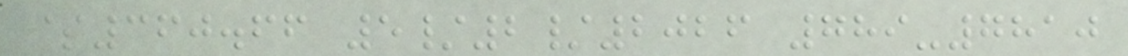$360.66 5/2/2026 789-7810
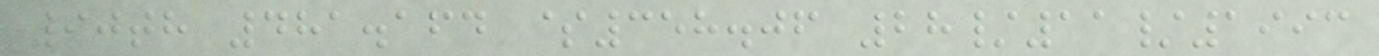90th 481.164 $358.06 28/11/1993
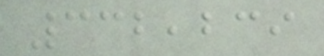332,239
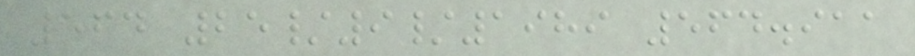564 25/9/1989 564.911
